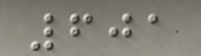601
